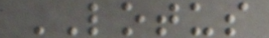LOTUS
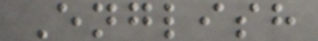English
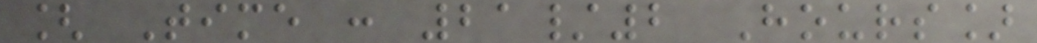[ Time : 21/2 Hours]
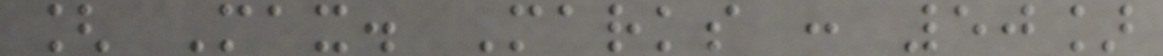[ Max. Marks : 50]
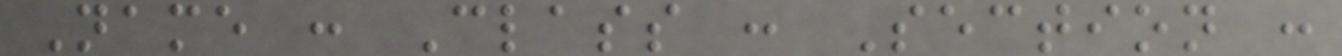Name : Class : Section :
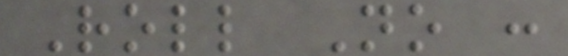Roll No :
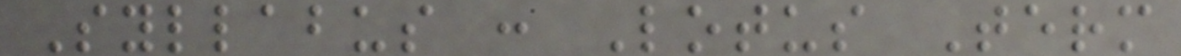Syllabus : Lotus Term
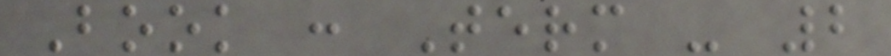Book : Term - 2
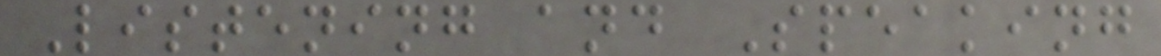Listening and Speaking
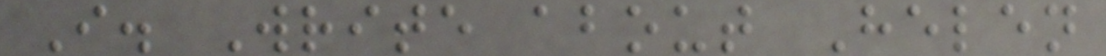I. Write about Helen
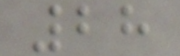28
